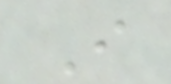I
